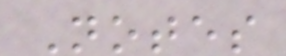Notes
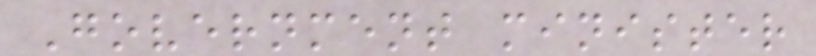Government minister
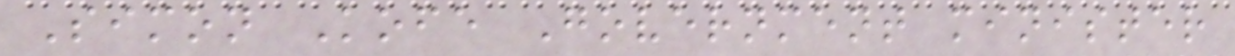Simon Kofe Government minister
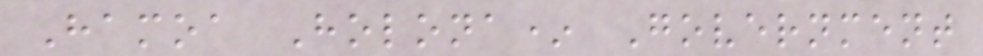Hamoa Holona* Government
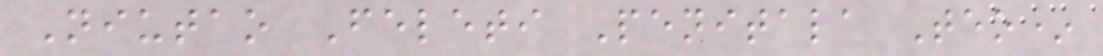Niutao Feleti Penitala Teo*
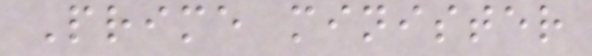Prime minister
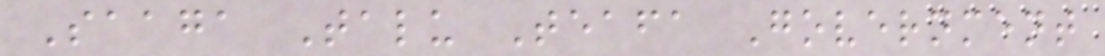Saaga Talu Teafa Government
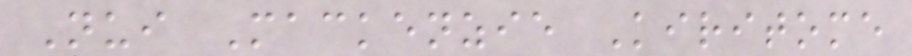Nui Mackenzie Kiritome
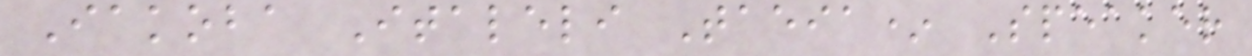Iakoba Italeli Taeia* Speaker
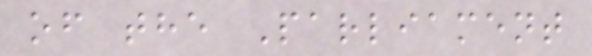of the Parliament
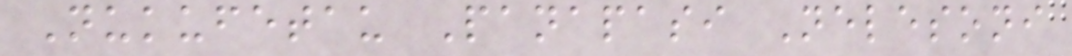Nukufetau Panapasi Nelesoni
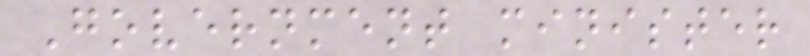Government minister
